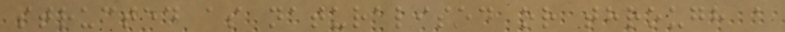structed as naturalised or through a
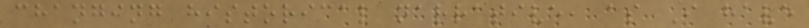changing historical narrative, as I have
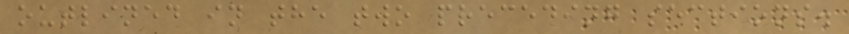outlined in the two preceding sections.
